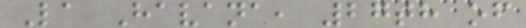La Havana, 27th of
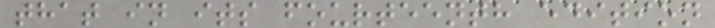that in its fourteenth edition
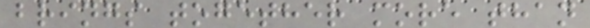brings together more than
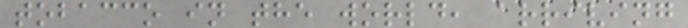tobacco in the world, arriving
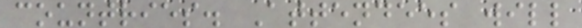countries. Attendees will
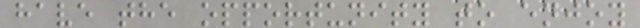have the opportunity to enjoy
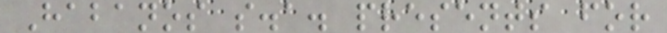Habanos s.a. presents for
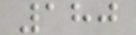180
